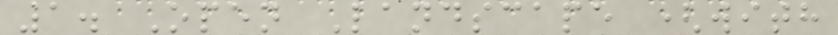1. Open Landscape (with
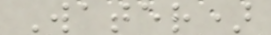Water)
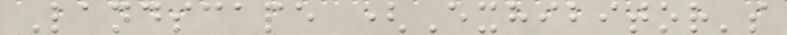Landscape (Exhibitor's
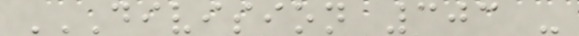DIVISION 303 -
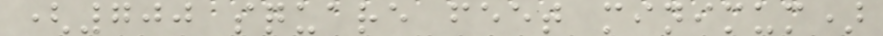(700 square feet minimum)
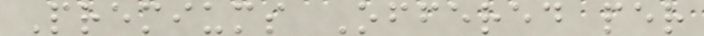Premiums Offered per
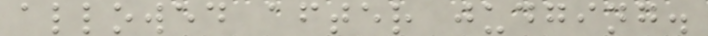allowed after judging.
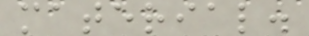material.
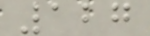127
